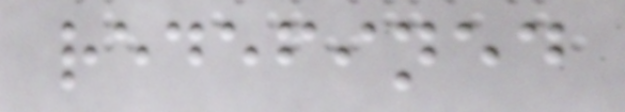redefined
